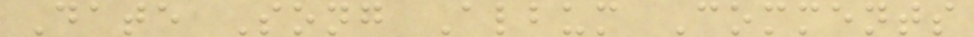Date Song Album Comments
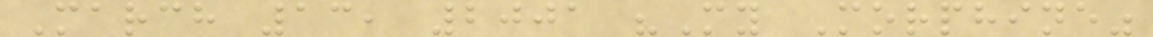March 13, 2001 "My Morphine"
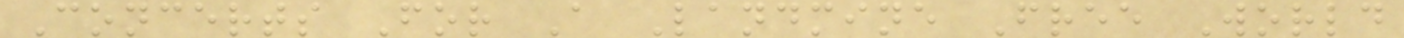Concerts For A Landmine Free World
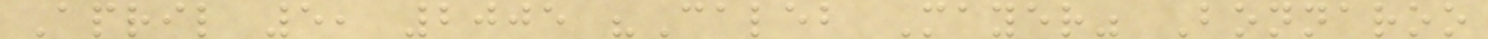April 5, 2005 "Caleb Mayer" Bonnaroo
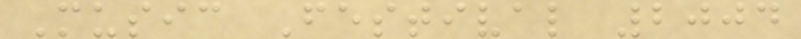Music Festival 2004
